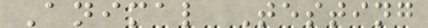Animal Testing
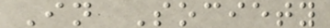In Society
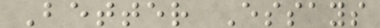Better Essays
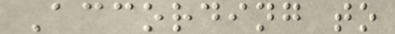According to
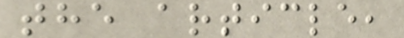the article,
